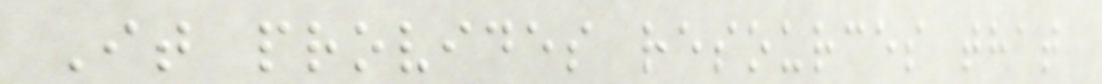It provides resources that
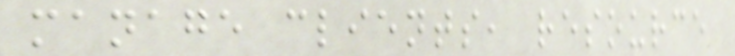manage clients, resource
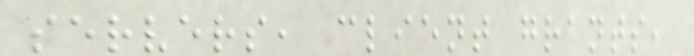servers, client grants,
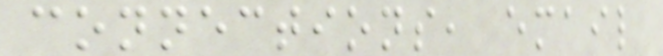connections, email
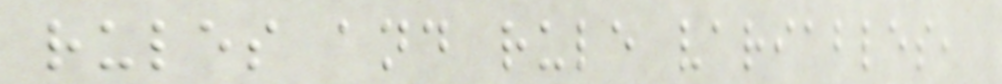rules and rule variables,
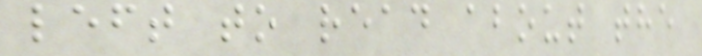left to read about the
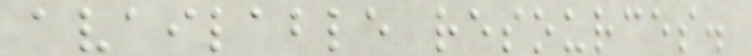available resources.
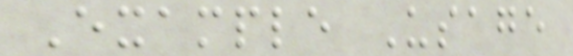Example Usage
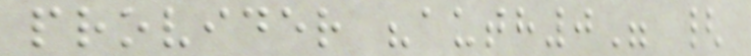provider "auth0" {
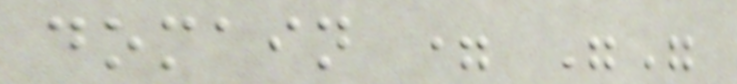domain = ""
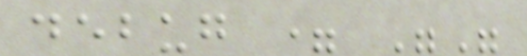debug = ""
